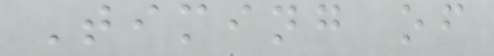Timing of
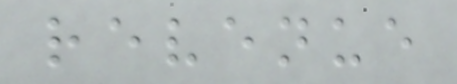revenue
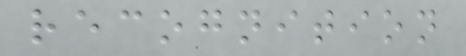recognition
